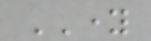YOUNG
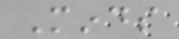Minds
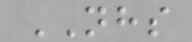NHS
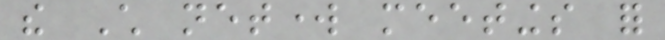the Child network meetings for
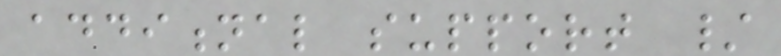additional support /
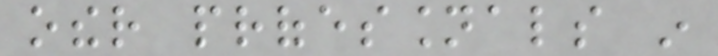other professionals in
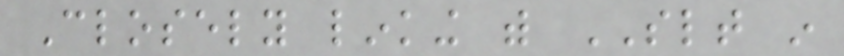Closely linking with SLT in
